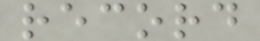record
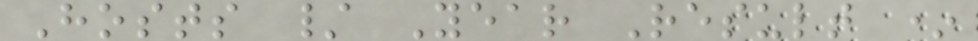Hosts / Year Result *
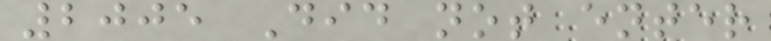2005 Did not enter
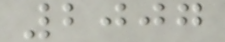2007
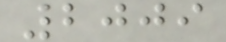2009
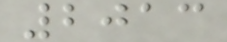2013
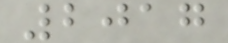2017
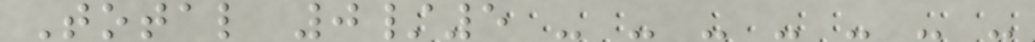Total 0/5 - - - - - - -
